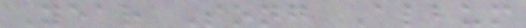Year Song Album
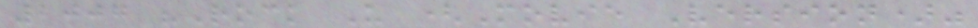2007 "Rock U (Movie Version)"
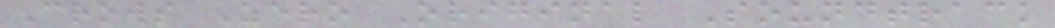Crows Zero Original Soundtrack
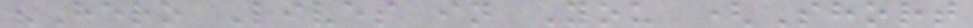"Hero Lives in You (Short
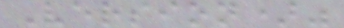Version)"
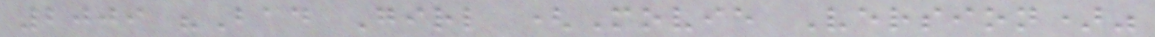2009 "Bad Girl (Movie Version)"
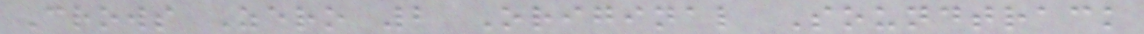Crows Zero 2 Original Soundtrack
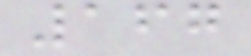167
